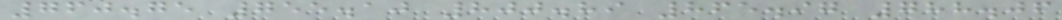760.75 755.10 800.89 865.97 788.06
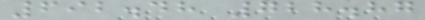692.48 728.87
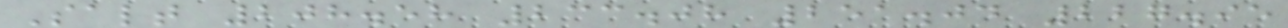Salt 208.58 233.08 251.04 227.95
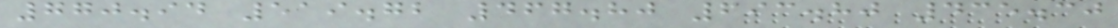770.94 519.72 467.80 693.80 435.30
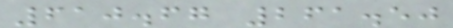610.67 261.50
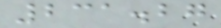231.27
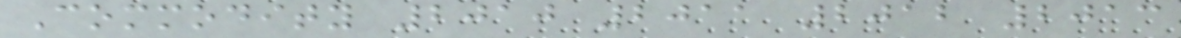Commodity 2010 2011 2012 2013
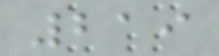219
